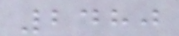2480
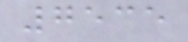7535
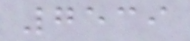7539
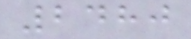2480
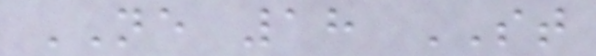NE 18 ST
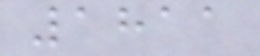1811
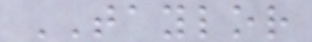TAYLOR
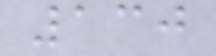130
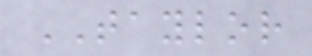TAYLOR
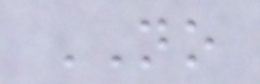NO
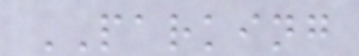PARKING
